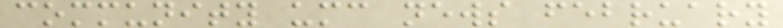community umc news february
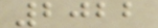2022
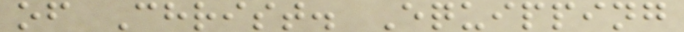of Christ. Equipping
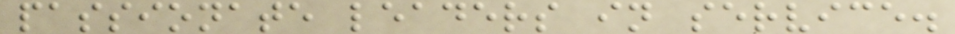passionate leaders in service.
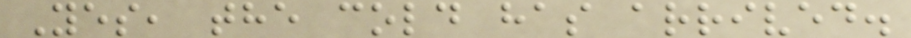Yes, the cold has arrived.
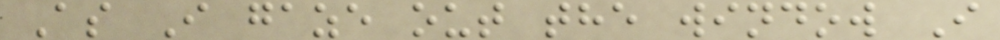As I gaze out the window I
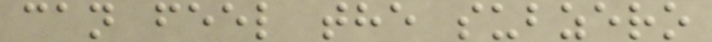can feel the subzero
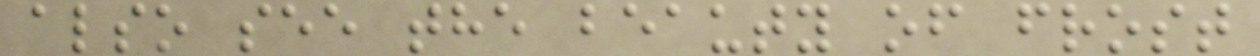also see the beauty of frost
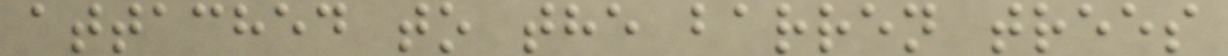attached to the barren trees
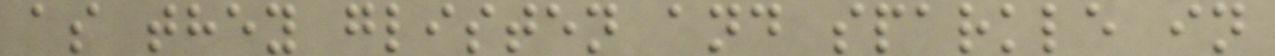as they glisten and sparkle in
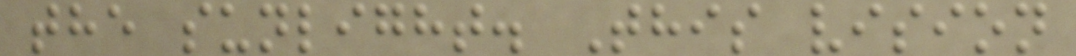the sunlight. This vision
